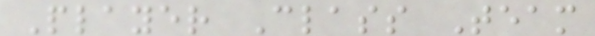Player Class Team
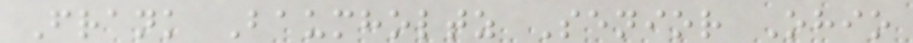Frank Baumholtz Senior Ohio
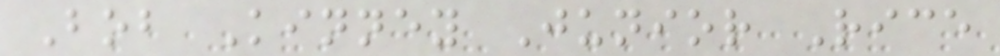Bob Kinney Junior Rice
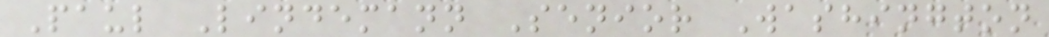Paul Lindemann Senior Washington
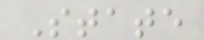State
